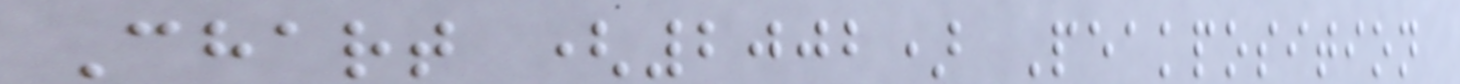Chart (2002) Peakposition
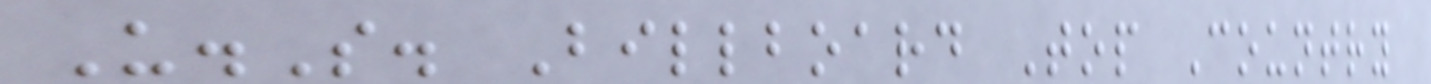U.S. Billboard Top Country
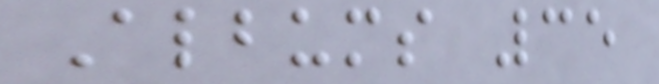Albums 35
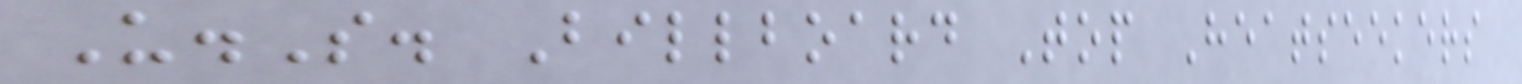U.S. Billboard Top Heatseekers
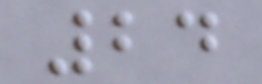24
